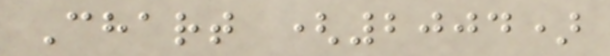Chart (2004)
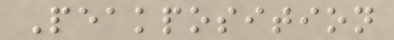Peakposition
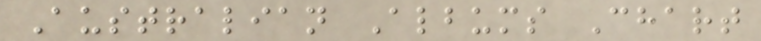Australian Albums Chart
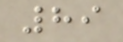89
